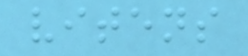vitens
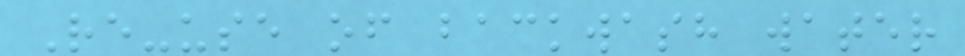Re-use of backwash water
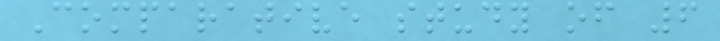Comparative study of 6
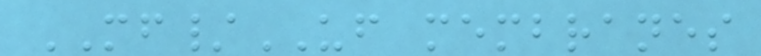MF/UF membranes
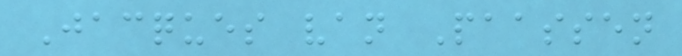Jacques van Paassen
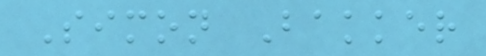Simon Bakker
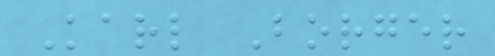Karl Borger
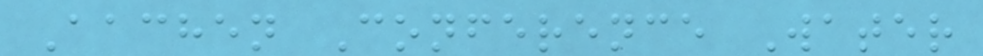Aachen Conference Water
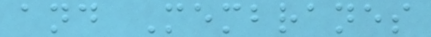and Membranes
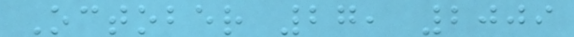October 27, 2009
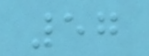57
